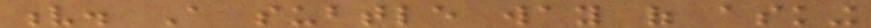v. A subtle way of asking
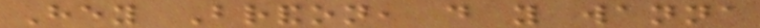Hey Brandon, do you wanna
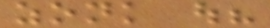zonk out?
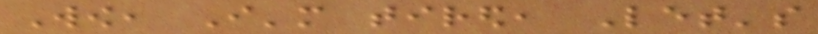Wow, I'm tired, Let's
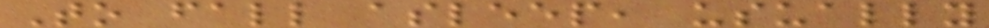To fall asleep, usually
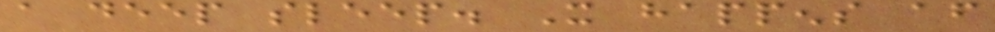a deep sleep. It happens after
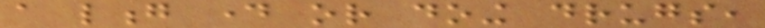a long day or doing drugs,
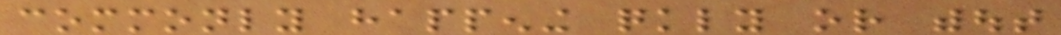commonly happening quickly or without
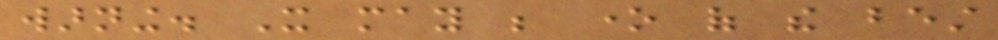warning. It may be one of the best
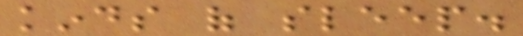kinds of sleep.
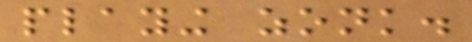playing zonk.
